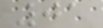01
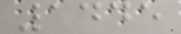1445
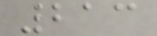213
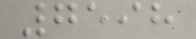7598
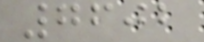7602
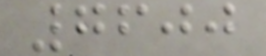7600
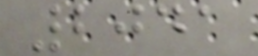2041
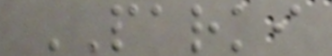PARKI
